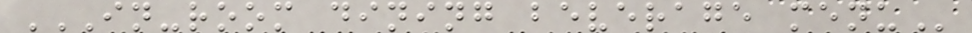IN-ROOM DINING BEVERAGE MENU
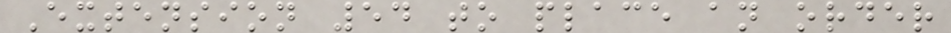Extension 54 to place an order
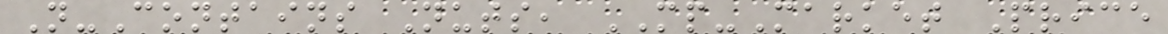N-Contains Nuts, MP-Market Price
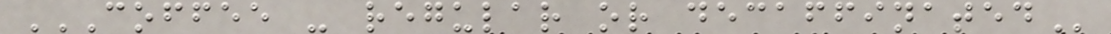COFFEE - REGULAR OR DECAFFINATED
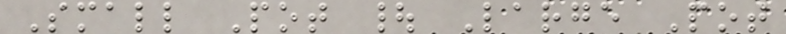Small Pot | Large Pot
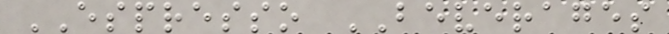ESPRESSO BEVERAGES
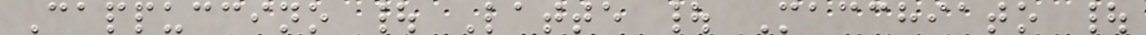Cappuccino | Latte | Macchiato |
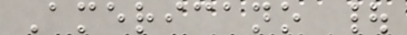Americano |
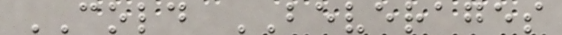COLD BEVERAGES
